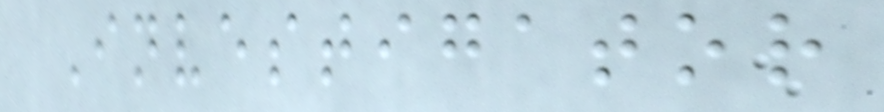Investigator
